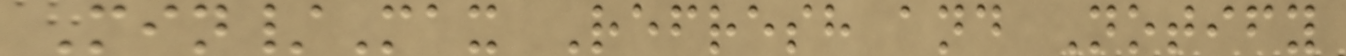Min/Max Refresh and Notify
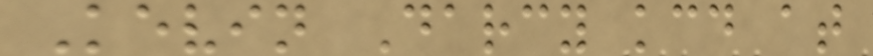Kevin Darcy kcd at
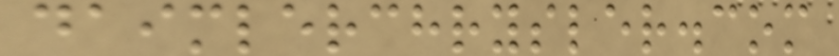daimlerchrysler.com
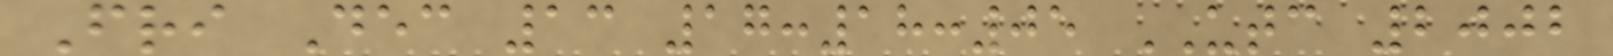Fri Dec 13 17:18:05 UTC 2002
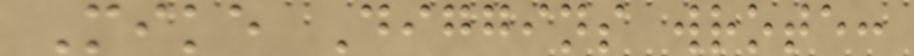Mike Diggins wrote:
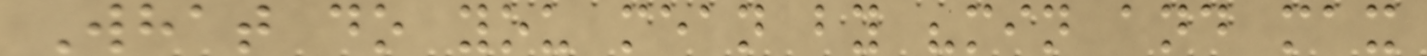What do you mean by "min and max
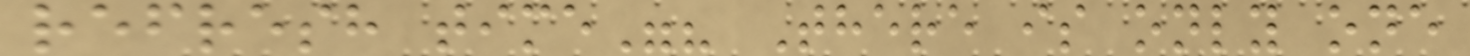refresh time"? There is only one
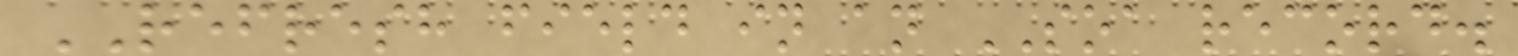REFRESH field in an SOA record.
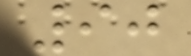90
